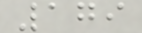179
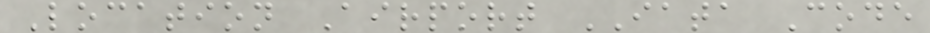Location Airport IATA Code
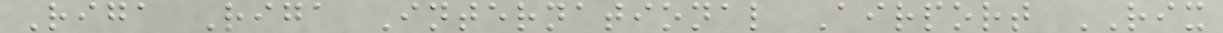Riga Riga International Airport RIX
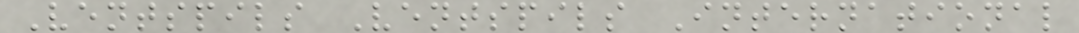Ventspils Ventspils International
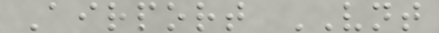Airport VNT
